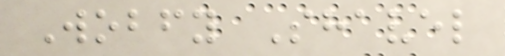Wobfy Shavel
